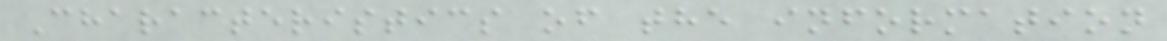Characteristics of the information
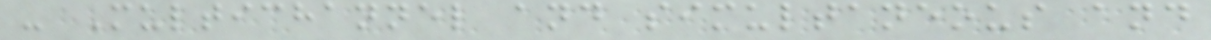- Multichannel and simultaneous and
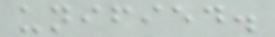unified.
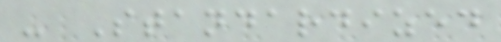- Standardized
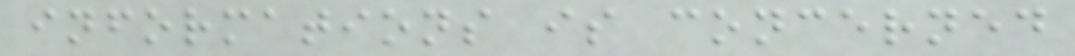informations is concerned
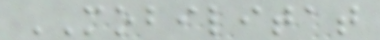MOBILITAT
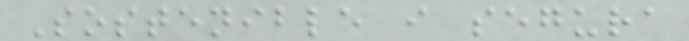Sostenible i segura
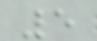5
